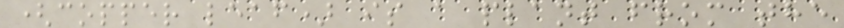(copper leaf) is a plant from the
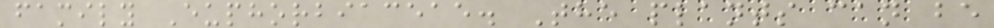family Euphorbiaceae. The plants can be
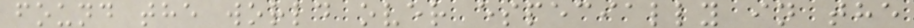found the world over especially in the
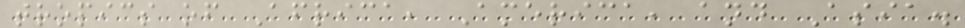tropics of Africa, America, and Asia.
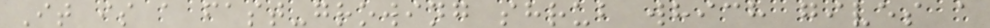It is a fast-growing shrub which gives a
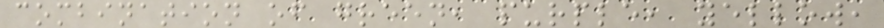combination of green, purple, yellow,
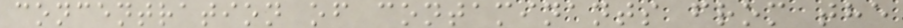concentration of contaminants from the
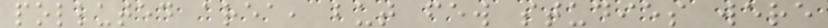polluted area, but few studies were
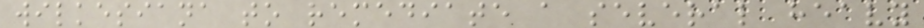wilkesiana to remediate a several heavy
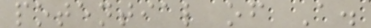potential of A.
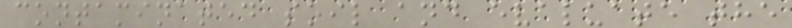contaminated soil and evaluate the
